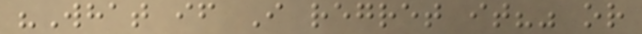"What if I regret it?" or
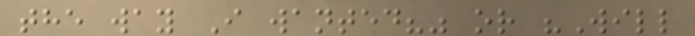the way I wanted?" or "Will
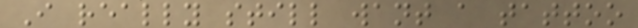I really still want a tattoo
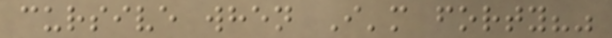cursive when I'm forty?"
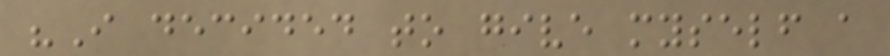"I decided to give myself a
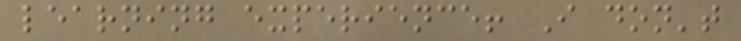learning experience! I don't
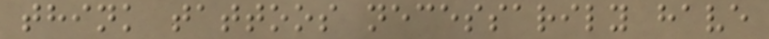think tattoos necessarily have
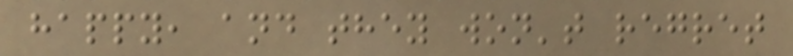happy, and they won't regret
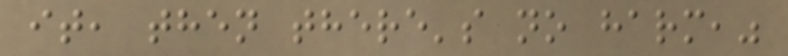it, then there's no harm,"
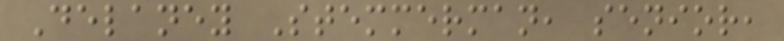Delaney Stemmerman, senior,
